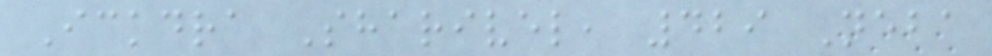Ickdra Sharivel, 429 Neba
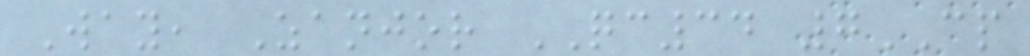Way, Zanjor QC34 7CP
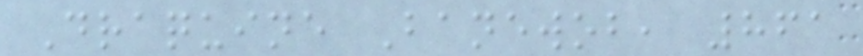Draquine Banewob, 861
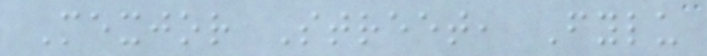Mexjor Street, Fylu
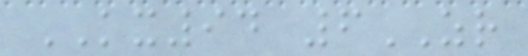KX94 6ZR
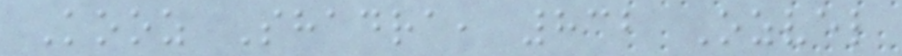Kooz Shadra, 832 Ozvel
